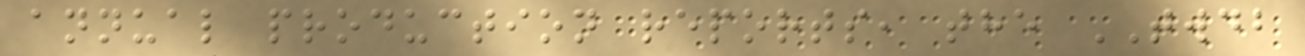annual production reports, the TWDB
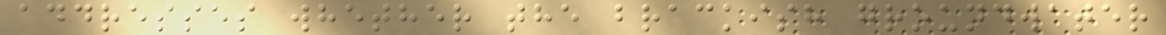addresses whether the brackish groundwater
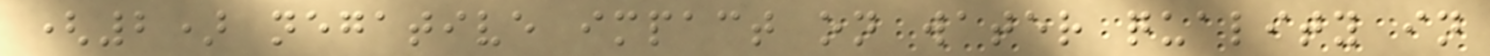(2) negative impact on water quality in
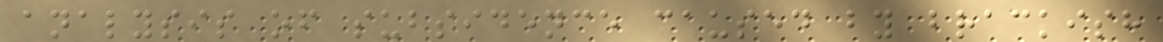analysis of subsidence caused by brackish
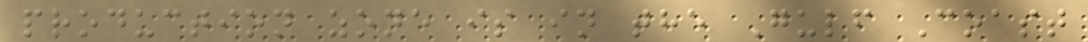production zone is in the Gulf Coast
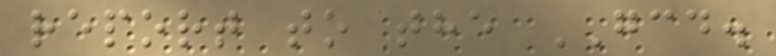report to the GCD.
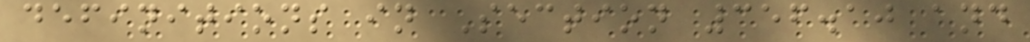definitions in Section 356.10 and
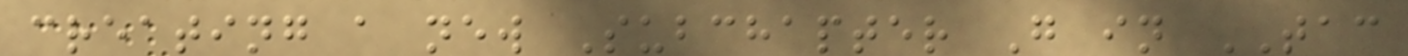creating a new Subchapter G in TAC
